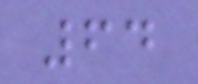64
